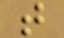t
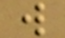w
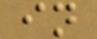in
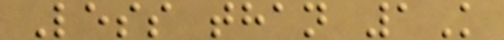Less than 1K
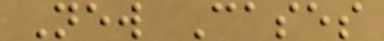New Cases
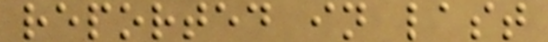reported in last
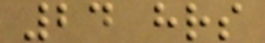24 hrs
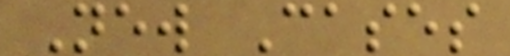New Cases
